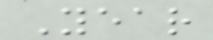Year
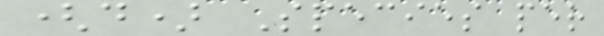(d) Species per
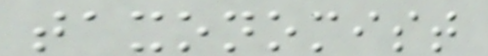taxonomist
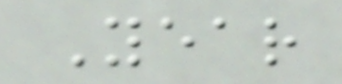Year
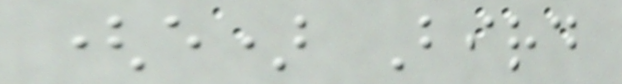(e) Bird
